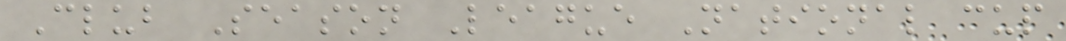Club Season League National cup
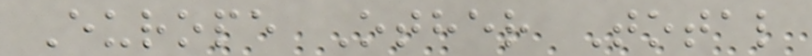Europe Other Total
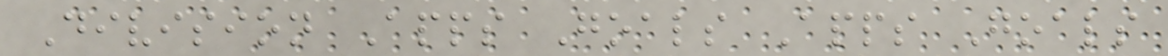Division Apps Goals Apps Goals
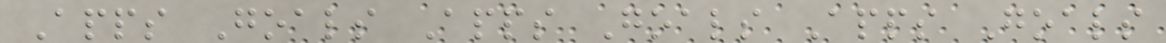Apps Goals Apps Goals Apps Goals
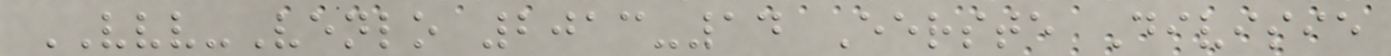VVV-Venlo 2013-14 Eerste Divisie
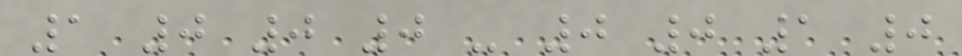1 0 0 0 - 0 0 1 0
